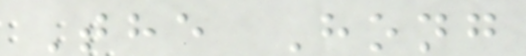The Hong
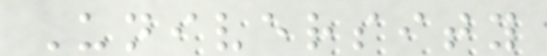University
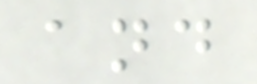and
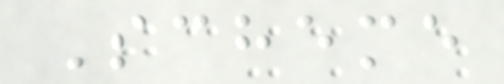Scheme
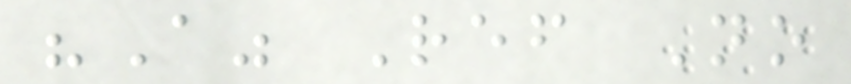"A" Ref No
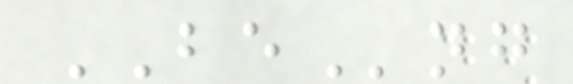BEng
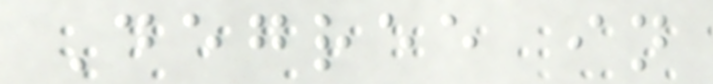Degree in
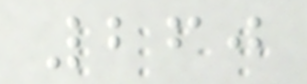260
